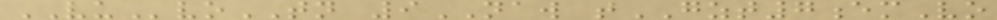VUvoTN 9NAW tGZT7emVo
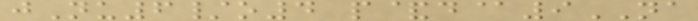jNu6/o4 p&d@9NA
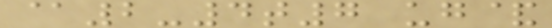@2-4t7 ug&
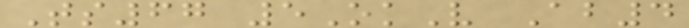Ts67 5OkV Ab4
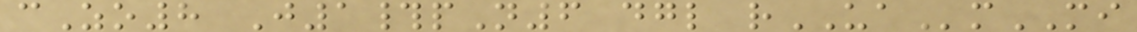cZo8 J1#pN6 dgl rUAmMI
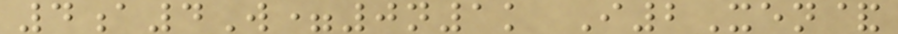4a4W=0n1k I2Xen&
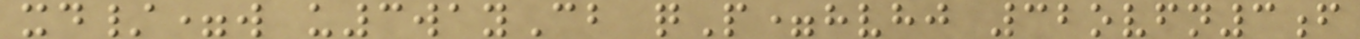xd/=w u3wayCb qP=hvhj 32ovfn3f
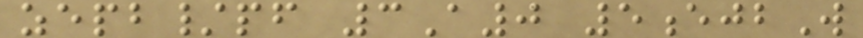zepb/pf 3A0 5ejbW
